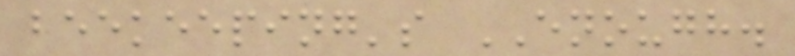beekeeping's ENOUGH.
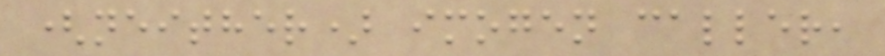(neither) imogen caller,
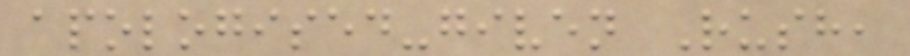apologised-given Rush,
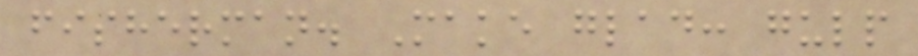fisherman. Make glad: gulp
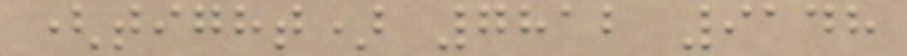(tight) 7812 9148
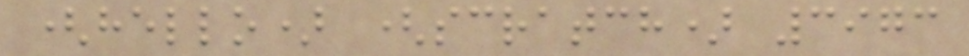(hello) (scratch) 3973
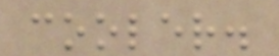cooler.
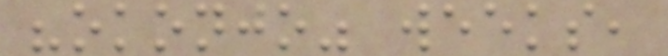"okonjo" weeks,
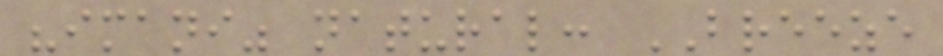"imani" natural: BREEZE
